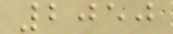2050
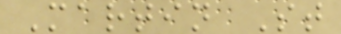Martin St
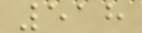518
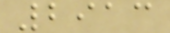2913
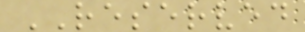RESERVED
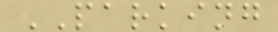PARKING
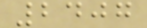2407
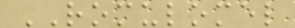ROMULOMEL
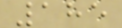185
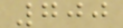700
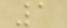1
